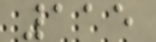115
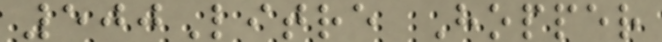500Litre Hopper
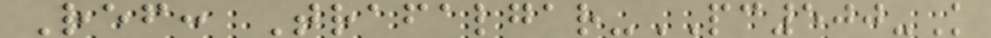Ref: Trafalgar-PC500-K
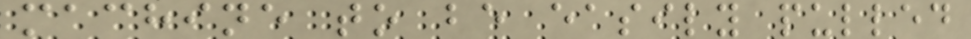machine to be easily pulled
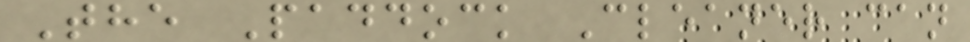The Paddock Cleaner can
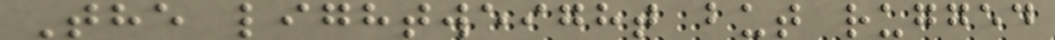The lightweight but rugged
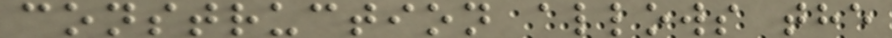construction allows the
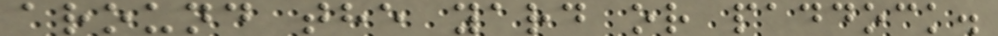around the yard or paddock.
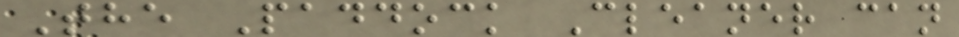The Paddock Cleaner can
